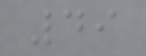49
